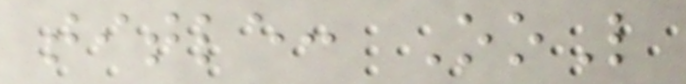title: OoL
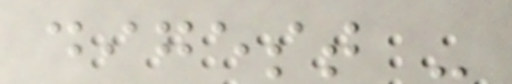digest -
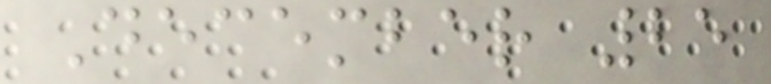December 25
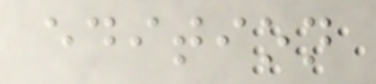edition
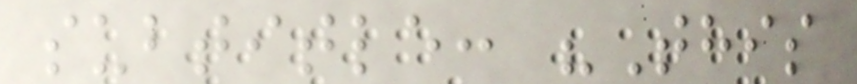subtitle: "This
